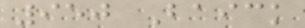950 Baick
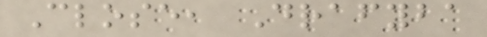Close, Drafyba
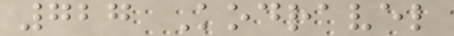727 Kodravel
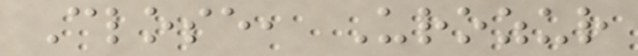Close, Urozur
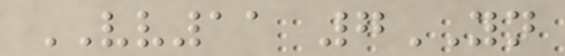VV11 7YN
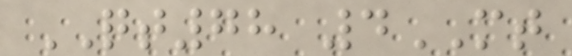QT78 4MT
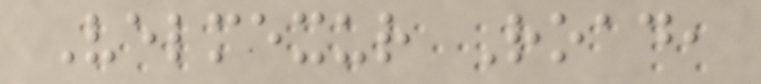Velmexur Road,
